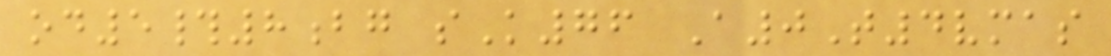od5#8bg sK76 A0T4vmas
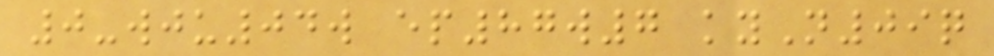0-wju04w ep87w7 kyN09q
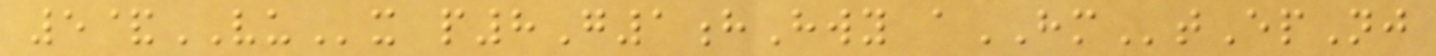5&VUx p8G1hHwy aHMtEpNj
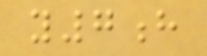y7h
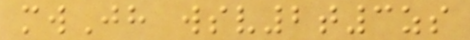mwJh wsv2t3zs
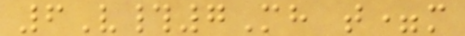6V#7Mh t=m
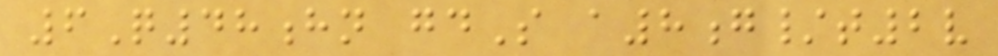6Q48hn gdS a8g/t2v
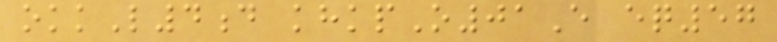okkL4d khkpO01E eq57
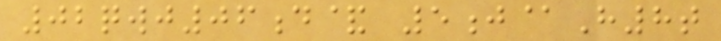02qwj06d& 5j@H8t
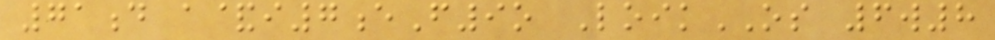71d a&i7eF9o LoikOS 6w8
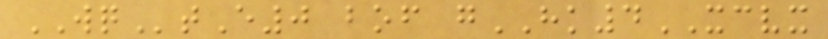WQtE0 bof gHK4XCVX
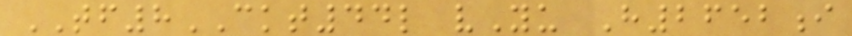TF8CKT44l vYu H2652i
